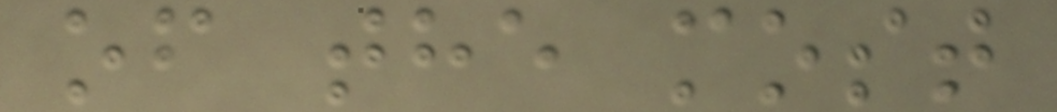of the most
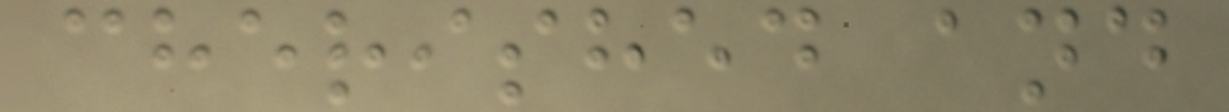cherished and
